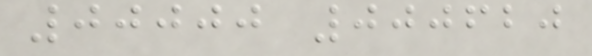00000 000620
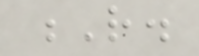R.
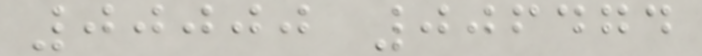00000 006474
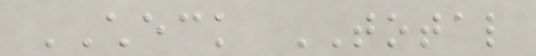CHECK TOTAL
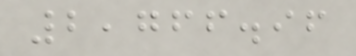2,766.96
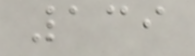139
